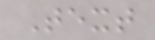Text
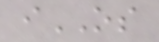iOS
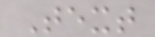Text
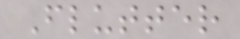Flutter
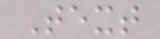Text
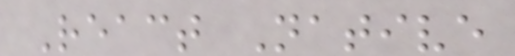React Native
